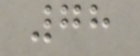78
